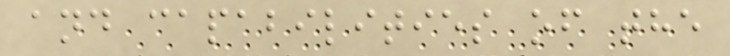and capabilities of the
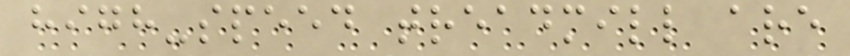high-speed treadmill are
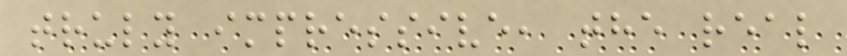truly impressive, the real
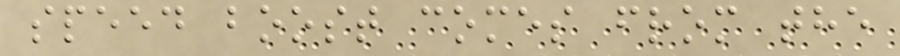speed boost comes from the
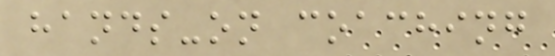hands-on coaching
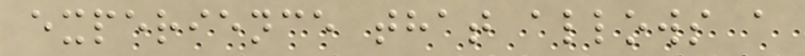experience that allows a
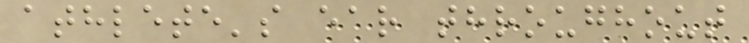athlete's ear throughout
